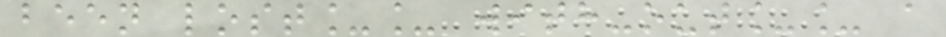been lost__ with-out__ a
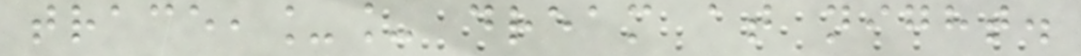trace,__ dream at night.
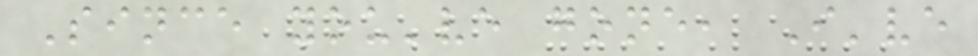Since you've gone, I've
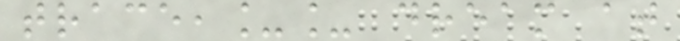trace,__ dream at
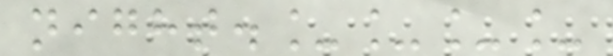night.____
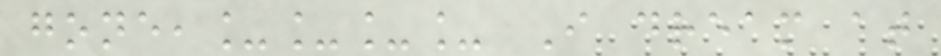gone,____ I dream at
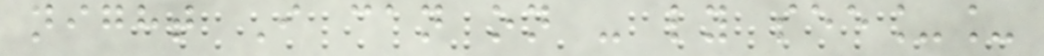night I can on - ly see__
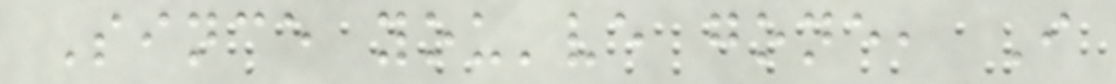Since you've gone, I
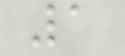1
